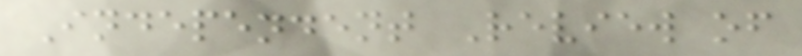Independent Review of
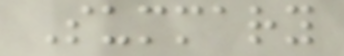Summary
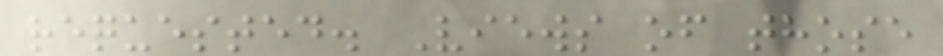requested. Views of those
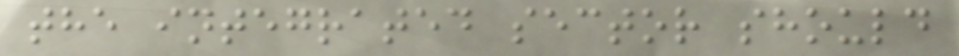the integrated sector should
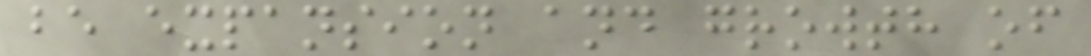be expansion and growth of
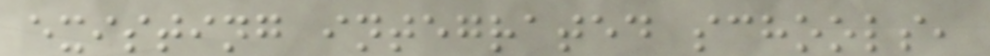existing integrated schools,
